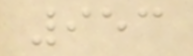953
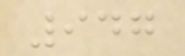947
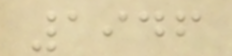1946
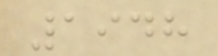1948
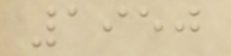1950
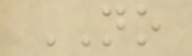NO
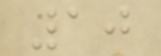10
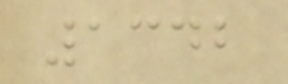1342
